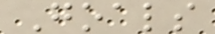Goals
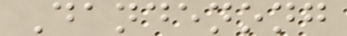Dandenong
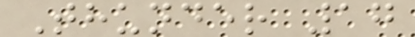Thunder 17
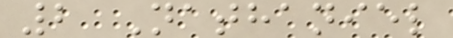2 Nathaniel
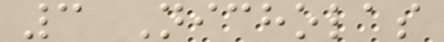3 Nicholas
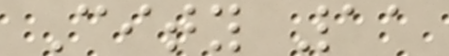City 11
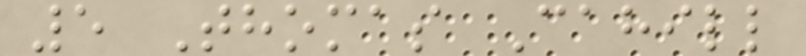5 Thomas Cahill
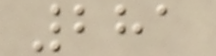281
